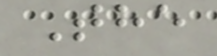The
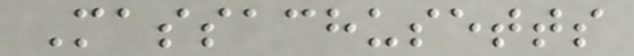Massachusetts
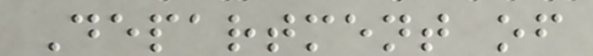Department of
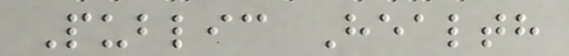Public Health
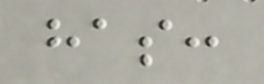has:
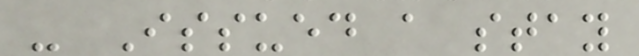- Issued a stay
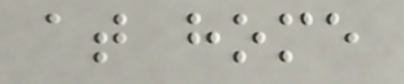at home
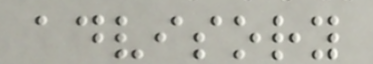advisory
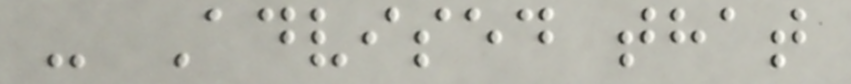- Advised that
